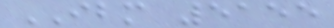IBM 5155
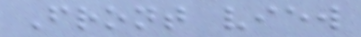Front view
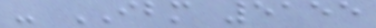- IBM 5155
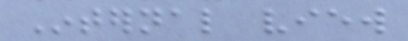Internal view
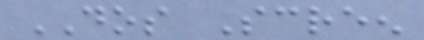DOS Screen
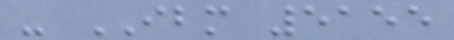- IBM 5155
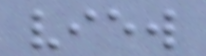view
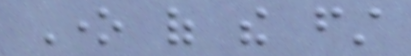One of the first
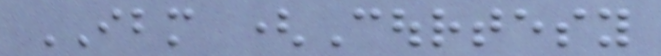IBM (Courtesy
